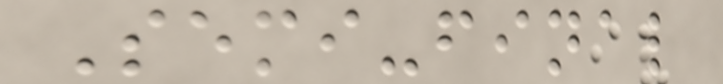Semi-final
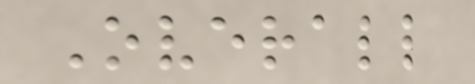Overall
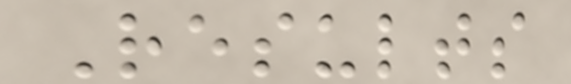Results
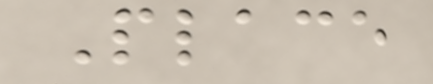Place
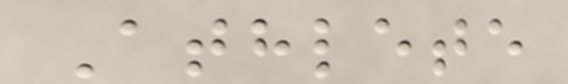Athlete
